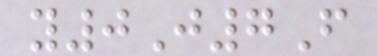y0J7F
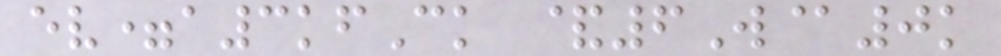ev=a3kfCk &6W@0k
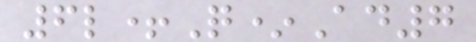6l+Q*Ad7
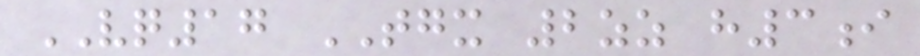VQ17 TGX 2zz h3i
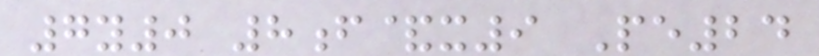7y0 8f&x9 Pe24
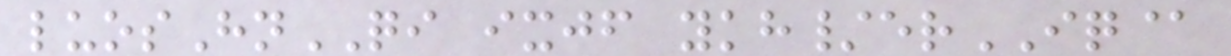luosHnQI ixjf ykh/erIQ@
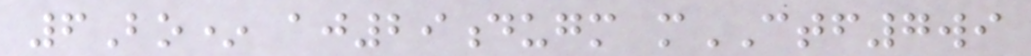6Bo* aj29dugm mCTF7wi
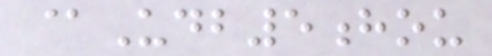@Udb5hou
